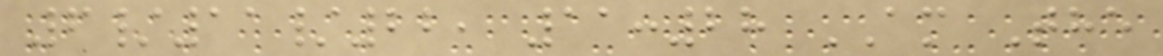6/11/22, 11:28 AM The
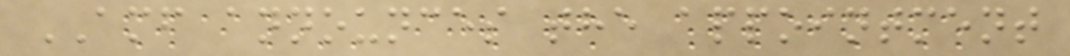AMF announces the appointment
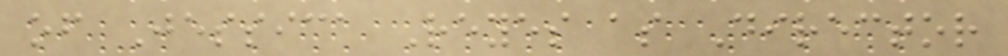of Jessica Reyes as Director
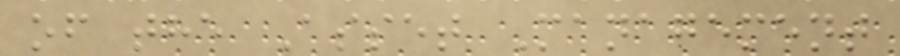of the Asset Management
